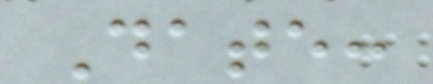Date:
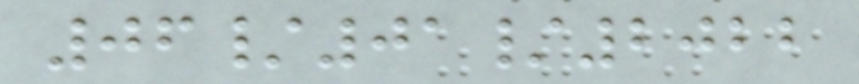06/01/2022
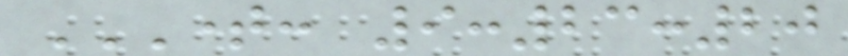TIME: 9:23:20
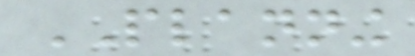PLANNING
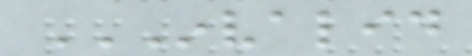INVALID
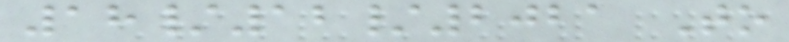18/12/2021 To
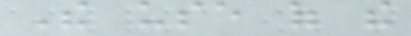The use of the
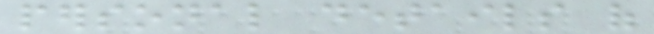personal details of
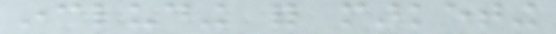including for marketing
